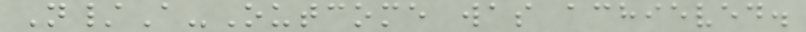N/A-Outcome was achieved.
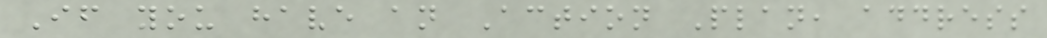If you have an Action Plan, address
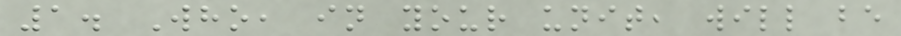1. Who, in your unit, will be
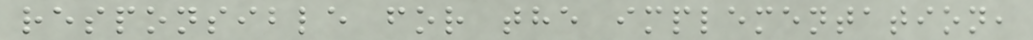responsible for the implementation,
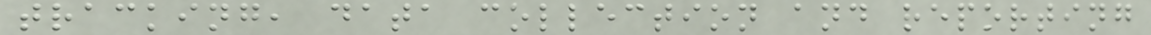tracking, data collection and reporting
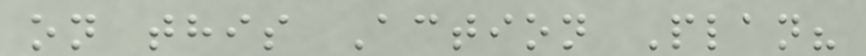on this Action Plan?
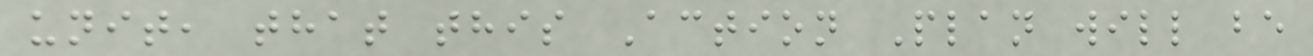unit, that this Action Plan will be
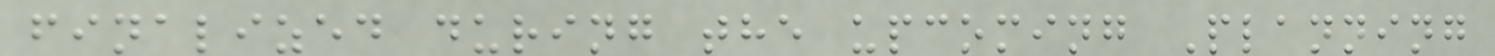finalized during the upcoming Planning
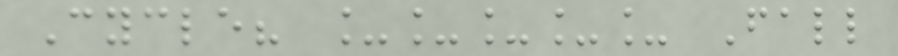Cycle? _____ Fall
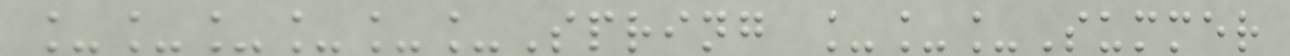______Spring ___Summer
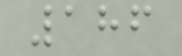186
